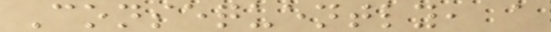Consequently, a
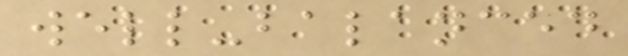well-balanced
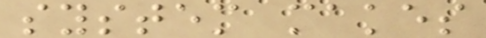system makes
